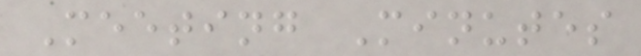Meeting Minutes
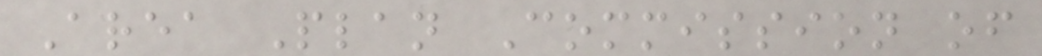Area Plan Commission of
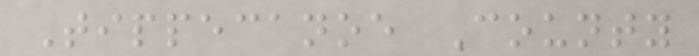Tippecanoe County
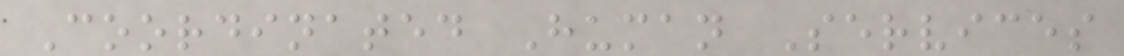Coordinated Human Services
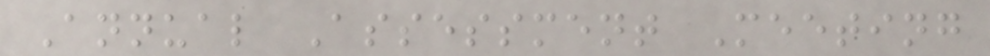Annual Assessment Meeting
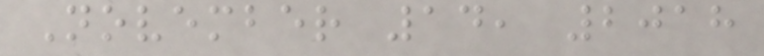November 14, 2018
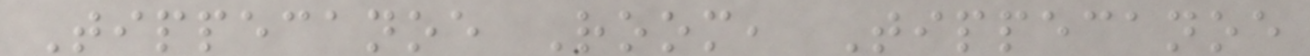Tippecanoe Room, Tippecanoe
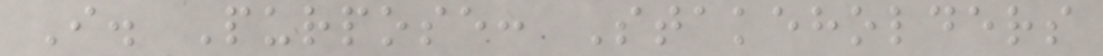I. Purpose: Stakeholders
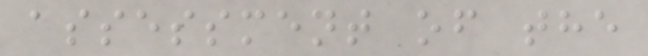assessment of the
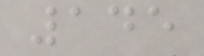145
